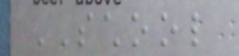SCHOOL
